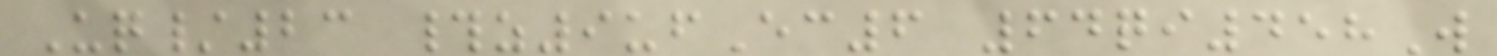Uq/23 #z9ufEc6 64qi458W
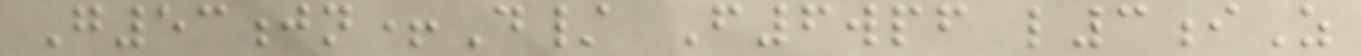G53jn+D/ F6wpf l3iZ
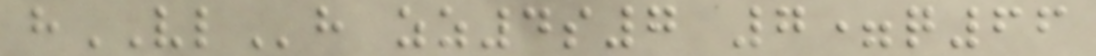hVLh zz4s7 7=q66
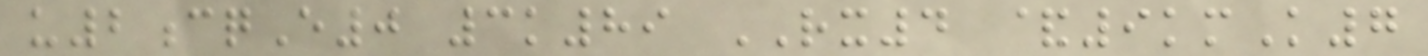u2cqE0 3k89 RX4 &9kmK7
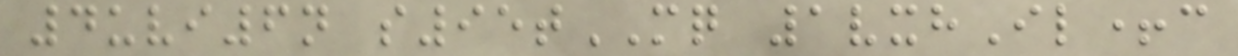4uvi6n s95tMQ 1vxhIl+c
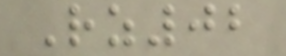Rz02
